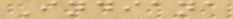Indiana
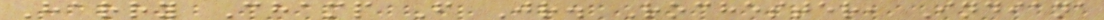Harry Champ F Jr. Rochester, Indiana
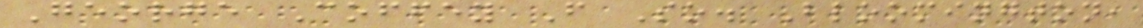George Coffey F So. Bloomington,
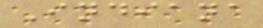Indiana
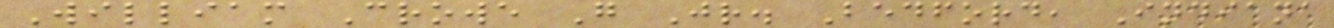William Crowe G Jr. Bedford, Indiana
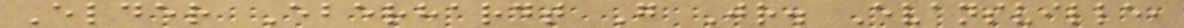Elder Eberhardt G Jr. Evansville,
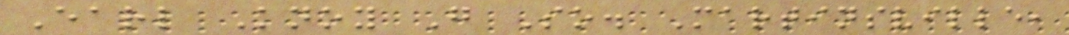Earl Knoy G So. Martinsville,
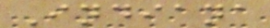Indiana
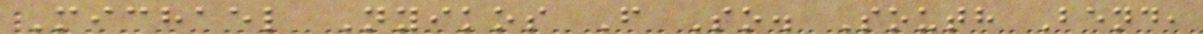Michael Nyikos F So. South Bend,
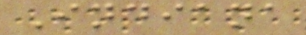Indiana
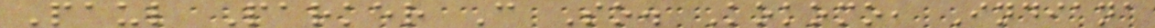Paul Parker C So. Kokomo, Indiana
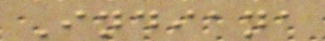Indiana
